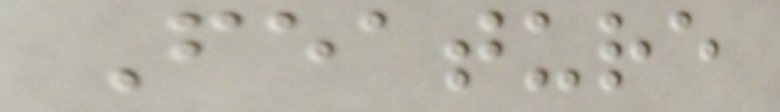Feature
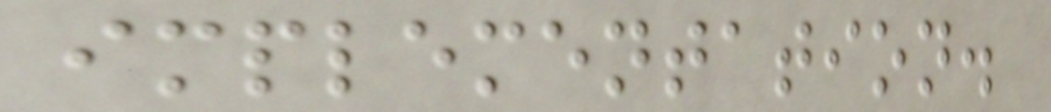implementation.
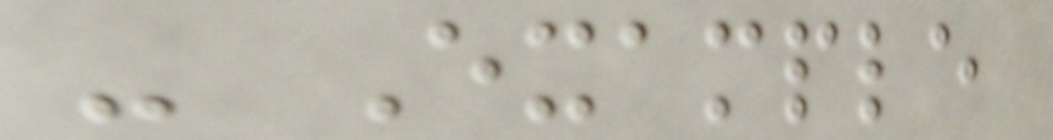- Example
